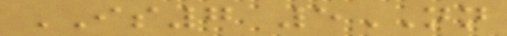IS7 5NN
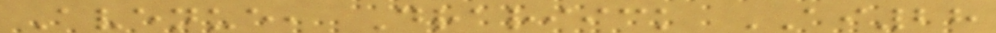Avenue, Drariick AI28
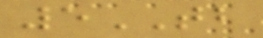5TB
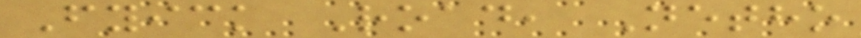Fyick Road, Netho
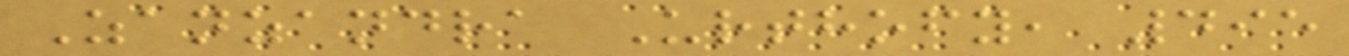Zanzandra Urthofy, 495
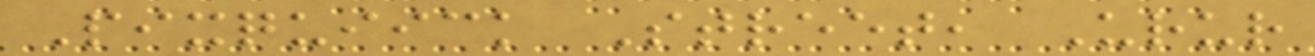Pixquiick Street, Urur
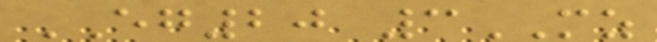EG20 3MZ
